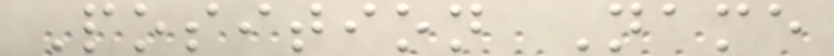Position Name
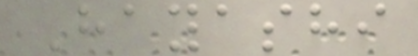Hayashi
